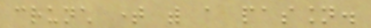crunch time with a passion.
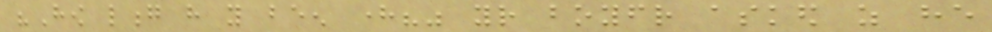"How long have you been here?" your boyfriend asked as he
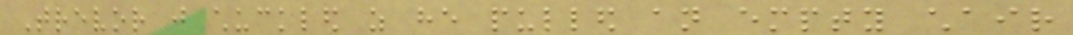Trevor just chuckled as he pulled an empty chair
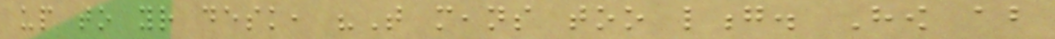up to your desk, "That means too long. How about
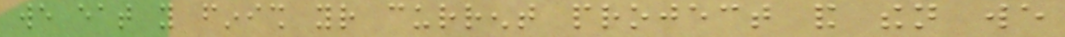we eat you finish your current project and then we
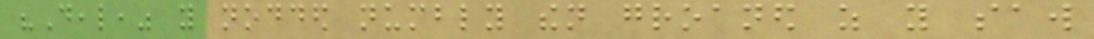"Deal," you nodded numbly then groaned as you saw
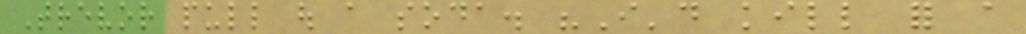Trevor pull out a soda. "I'd kill for a
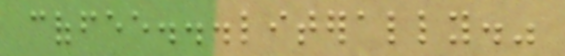coffee...literally."
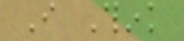I Think
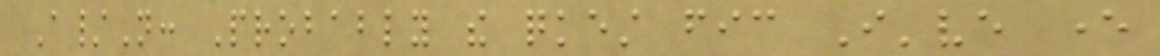A/N: Probably the quickest fic I've ever
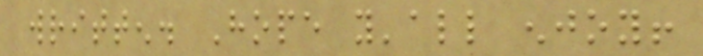written. Hope y'all enjoy!
